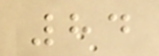84
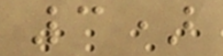3)
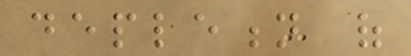depletion of
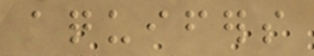aquifers
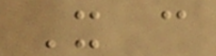It can
